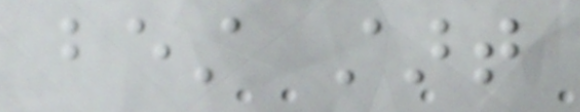best start
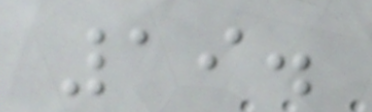19.
